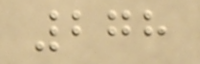278
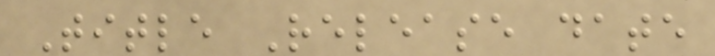Title Release date
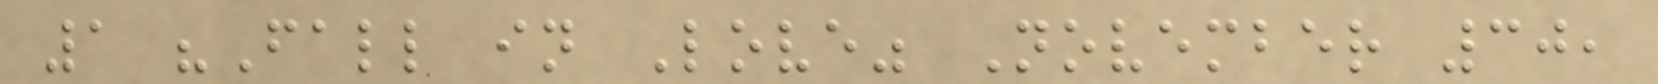1 "Fall in Love" November 30,
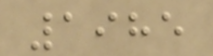1985
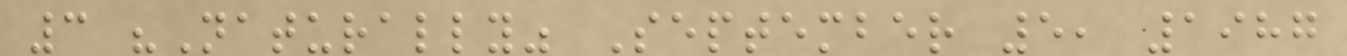3 "Naturally" September 5, 1987
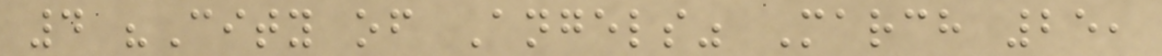4 "City of Angels" March 25,
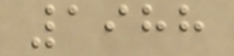1988
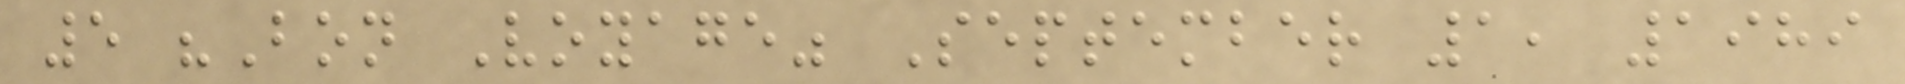5 "Bon Voyage" September 1, 1989
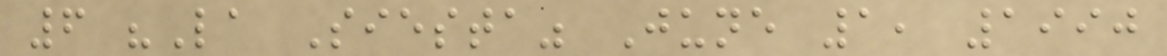6 "La Siesta" June 1, 1990
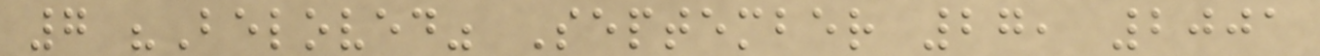7 "Beloved" September 27, 2001
